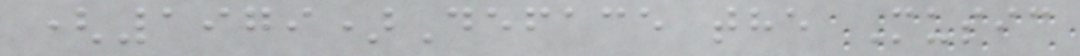(1979)Deface the Music
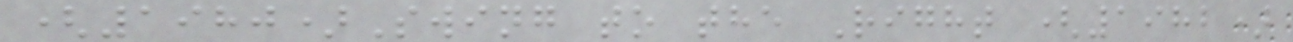(1980)Swing to the Right (1982)
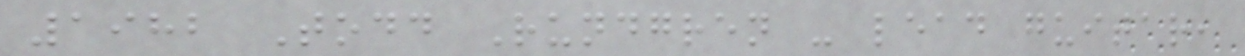1982 Todd Rundgren - lead guitar,
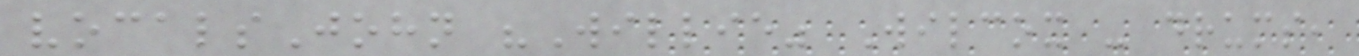vocalsJohn "Willie" Wilcox - drums,
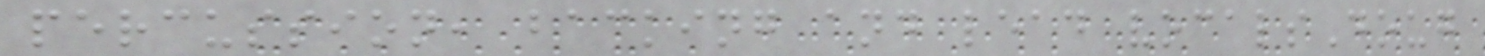percussion, backing and lead vocalsDoug
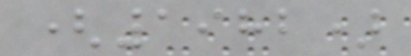(1982)
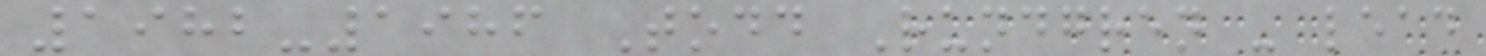1982-1986 Todd Rundgren - lead
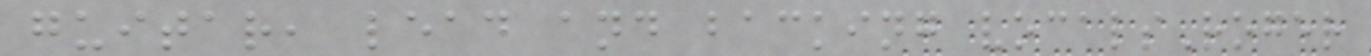guitar, lead and backing vocalsRoger
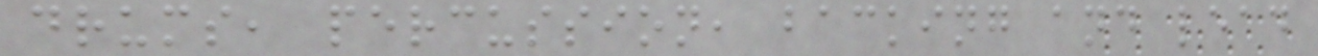drums, percussion, backing and lead
